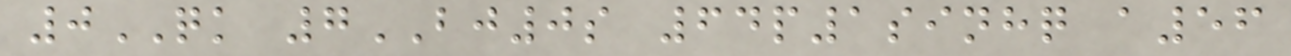0QK 7BJ0s 64p1sinhq a56
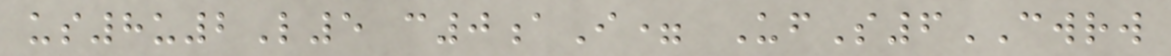us8u2L5 c0aI= UfS6CWRW
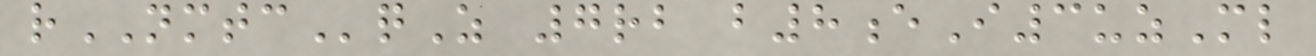rNMTCqZ 7rb b8eI3uzMl
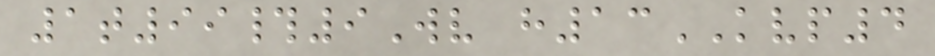1t99#9Wv h13KVP4
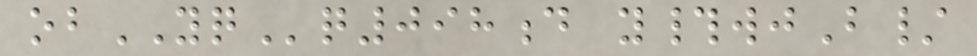obYQq098d y#wjB/
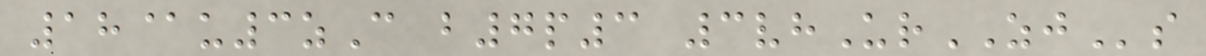18@u3zC b7p3 3vhUrZJs
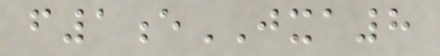f1eJXA8
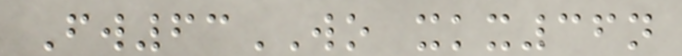Fw63WO xkx36n
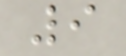9
